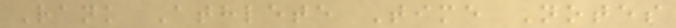Rank Athlete Time Notes
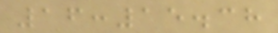16:15.38
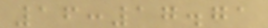16:17.71
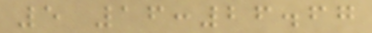5 16:26.67
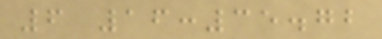6 16:35.72
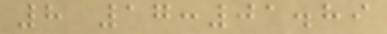8 17:01.89
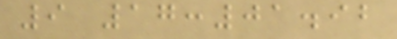9 17:01.92
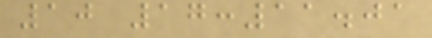10 17:11.01
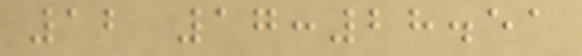12 17:28.51
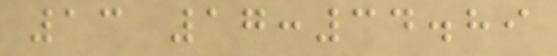13 17:34.89
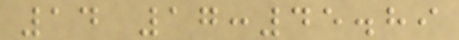14 17:45.89
